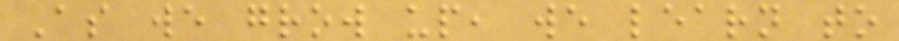As we grow up, we learn to
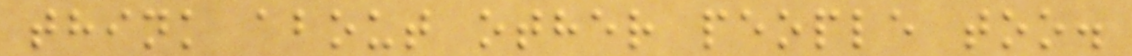think about other people too.
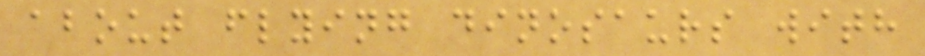about flying dinosaurs with
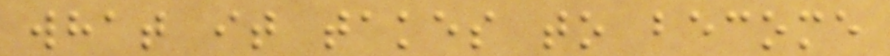what it takes to become
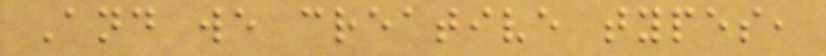And we creative types,
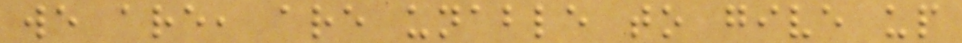we are, are unable to give up
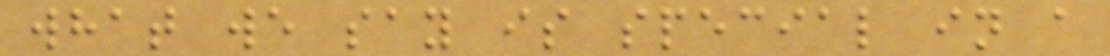what we say is special in a
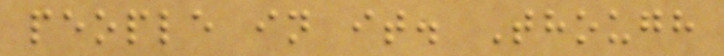people in it. Though
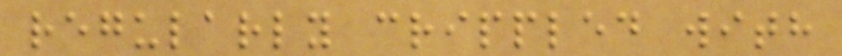regularly crippled with
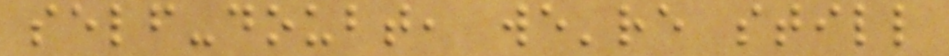self-doubt, we're still
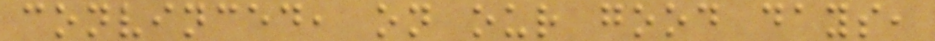convinced, on our good days,
